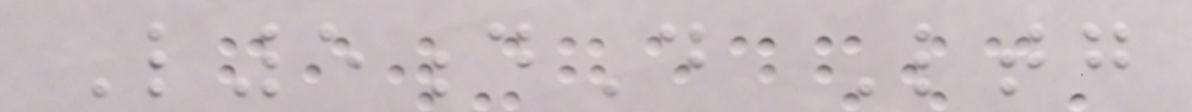L5dD Ltg
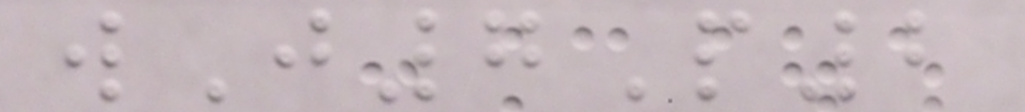wJ7P2
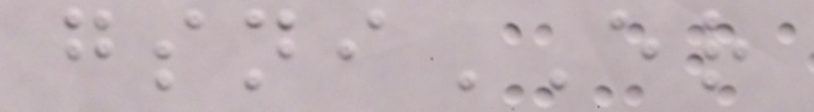gsniER
